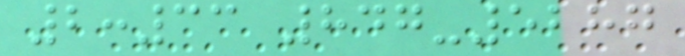2:33 847-5287
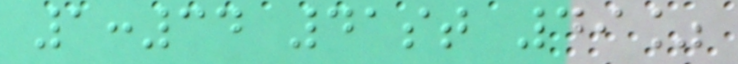1:34 41st 49%
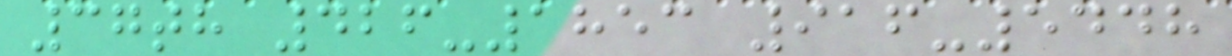37th 426-1853 916-5448
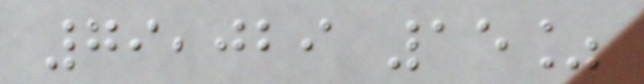79,029 15%
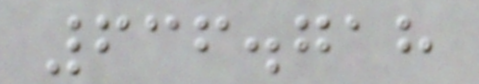636.718
